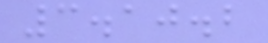3.10.2
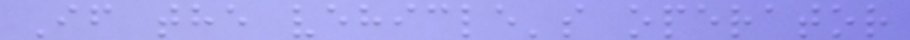If the vehicle's operator
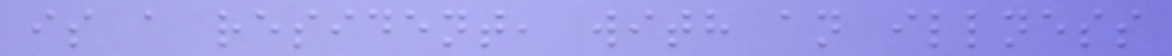is a resident, with an illness
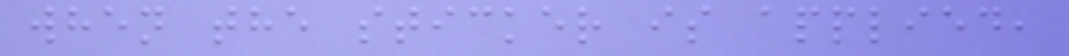when the sticker is applied,
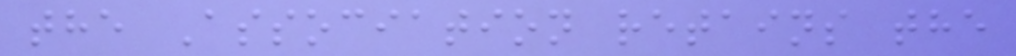the Association retains the
